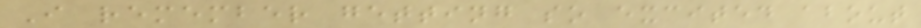I remember getting so excited about
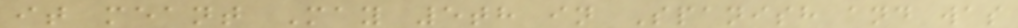it meant May 5th in Spanish and was
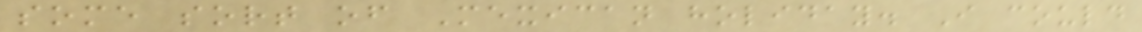some sort of Mexican holiday. I could
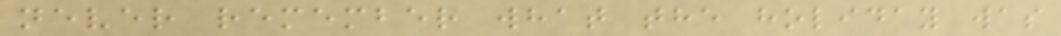never remember what the holiday was
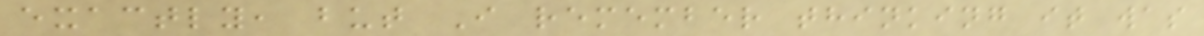exactly, but I remember thinking it was
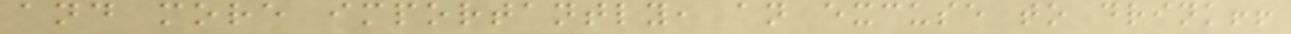and more importantly, an excuse to drink!!
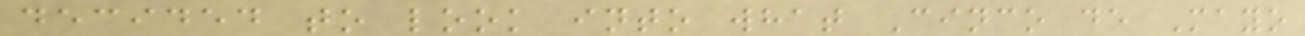decided to look into what Cinco de Mayo
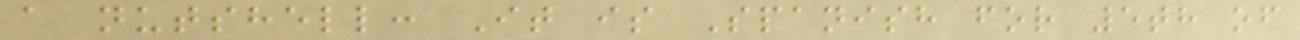a nutshell: It is Spanish for 5th of
